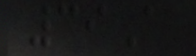39A
